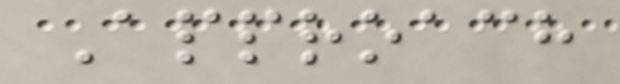Approach
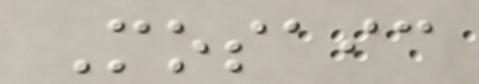Mosaic
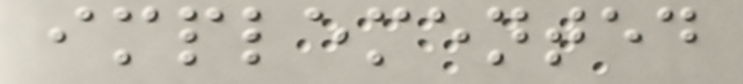implemented
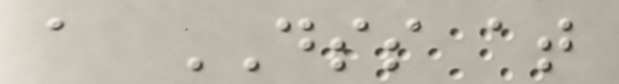a DSS at
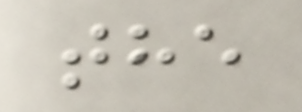the
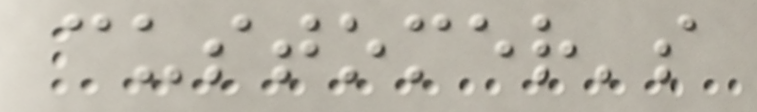customer's
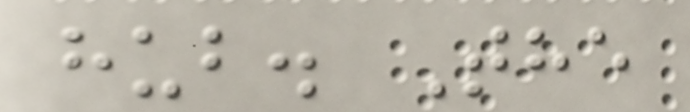hub. The
